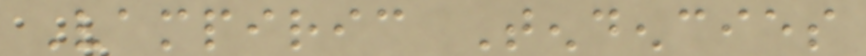Vampiric Tendencies
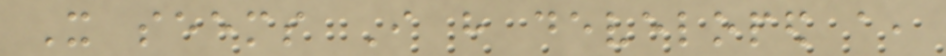It seems I have developed a,
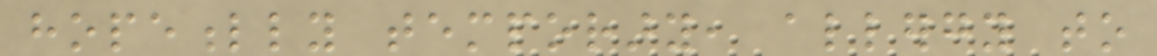hopefully temporary, allergy to
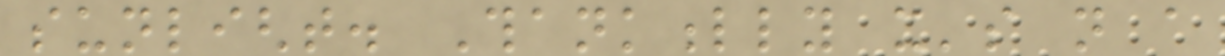sunlight. Thankfully it's not a
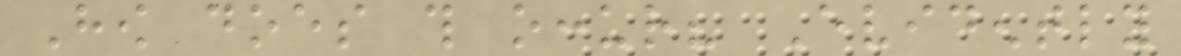How does this occur? Evidently
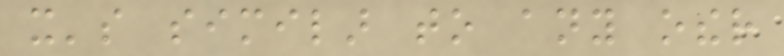it's similar to any other
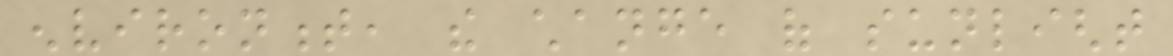environment, the change of sunlight
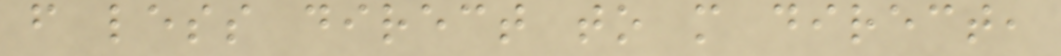from less direct to more direct,
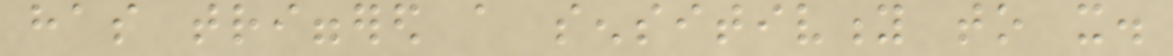has triggered a sensitivity to it.
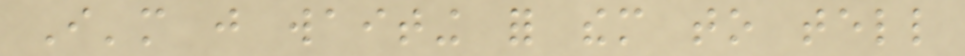I'm just waiting for them to tell
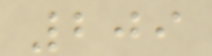209
